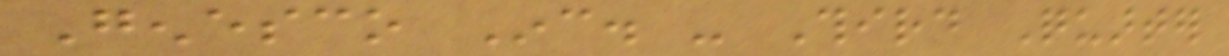Genesco Inc. - Third Quarter
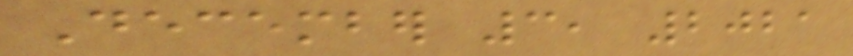December 3, 2021
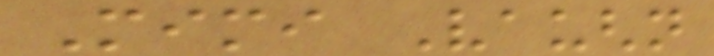Mimi Vaughn
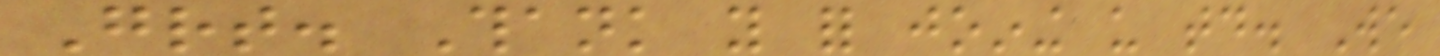Great. Thank you for joining us today. We
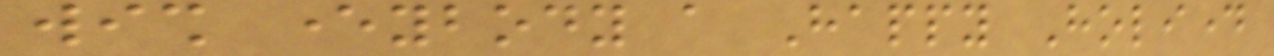wish everybody a Happy Holiday
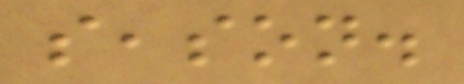season.
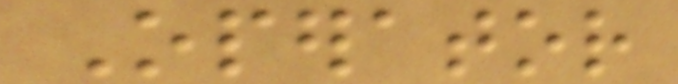Operator
